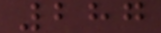287
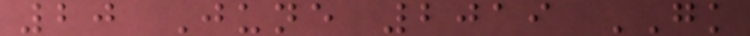20 June 2019 GK
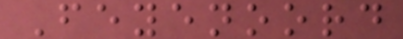Feyenoord
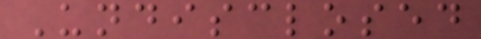Undisclosed
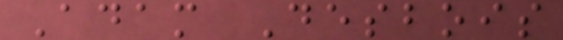Adam Desbois
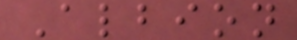Albion
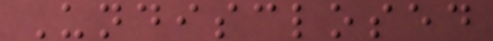Undisclosed
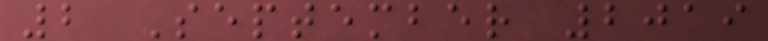2 September 2019
